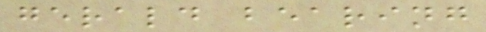gerald bearing
